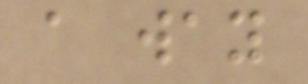a way
